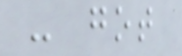- got
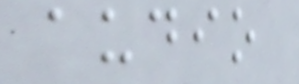audio
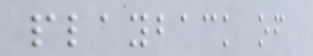playback of
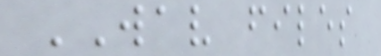WAV files
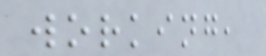working,
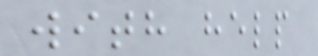with help
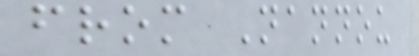from Nannou
